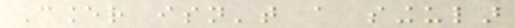Cancer isn't a singular
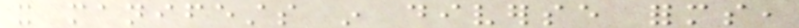it manifests in diverse forms,
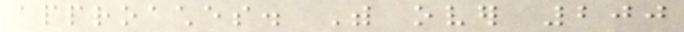approaches. With over 200
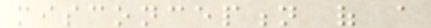misconception of a
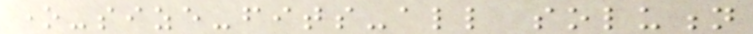one-size-fits-all solution
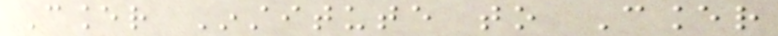Cancer Institute to Cancer
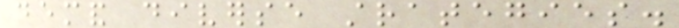demand diverse strategies.
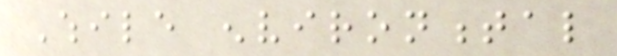While environmental
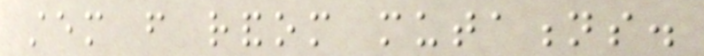stem from random mutations.
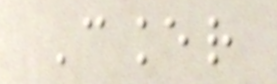Cancer
